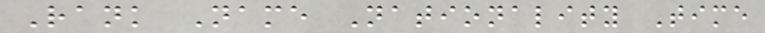Rank Name Nationality Time
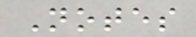Notes
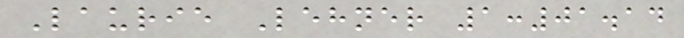Laurie Lehner 1:01.14
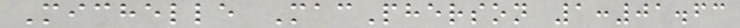Michelle MacPherson 1:01.63
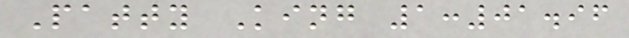Patty King 1:01.96
